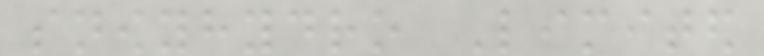snowyhydro Limited
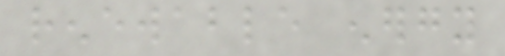renewable energy
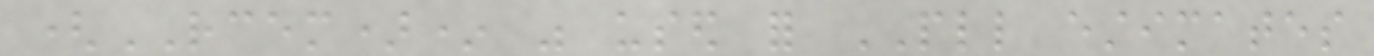(RCEM)* was used for PLL estimates
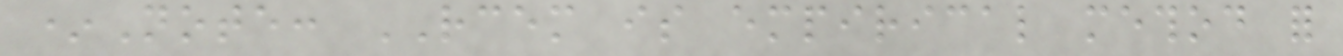*Note: RCEM is empirical method for
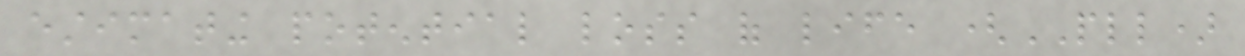estimating potential loss of life (PLL)
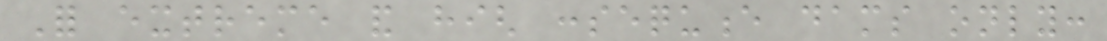For extreme and high consequence dams only:
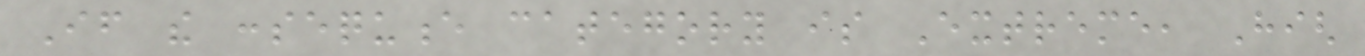If the consequence category is Extreme, High
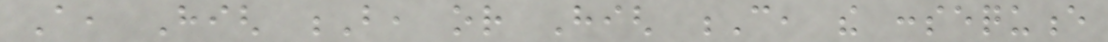A, High B, or High C, the consequence
